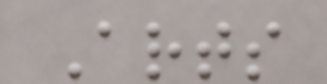Arts
